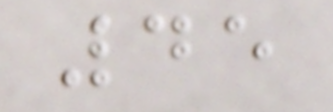45
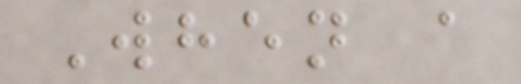When a
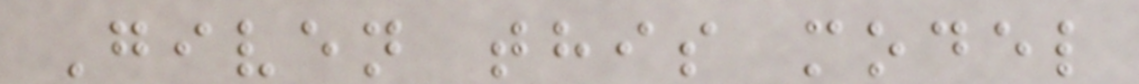Given this model
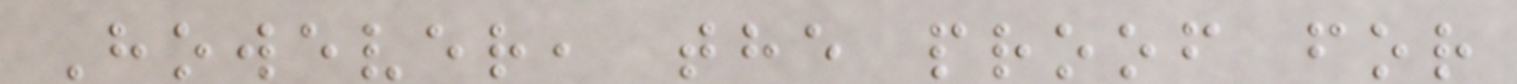However, the proof for
